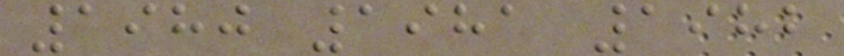1980 1981 1982
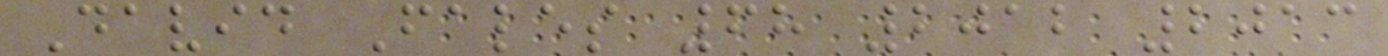David Fales 68 2012 2013
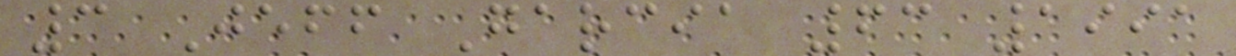3 Jeff Garcia 63 1991
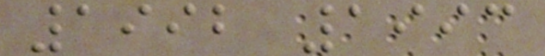1992 1993
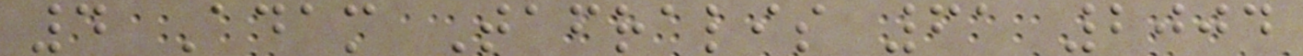4 Adam Tafralis 61 2004
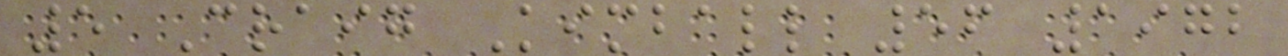5 Craig Kimball 56 1972
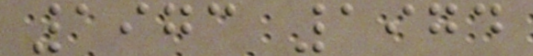1973 1974
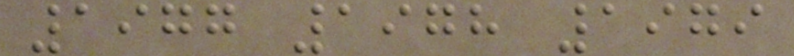1977 1978 1979
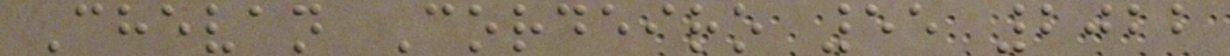Chevan Cordeiro 55 2022
